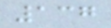137
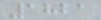1821
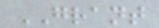GRANT
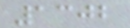1302
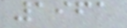1961
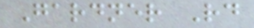Gardner Rd
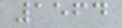1564
